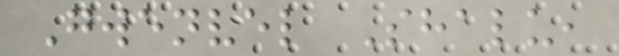Gwenvel Shalu,
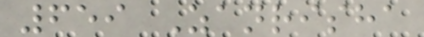659 Zanrisha
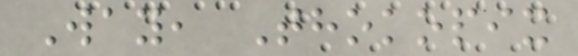Way, Thokopix
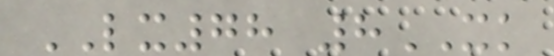LX78 8XK
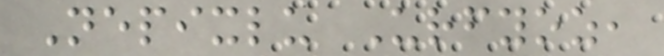Nepixlu Urfyoz,
